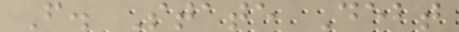F. State Debt
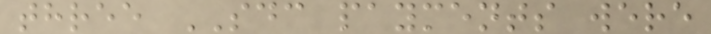three SDC payments were
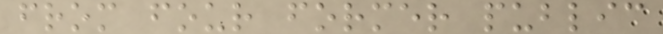from four former public
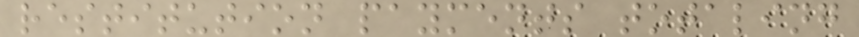restitution payments totaling
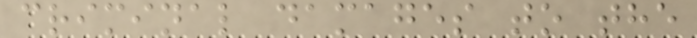criminal damages to the
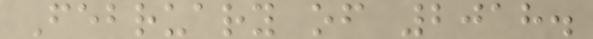February of 2018.
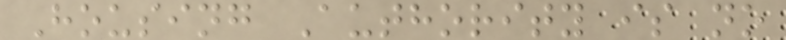Housing Authority is no
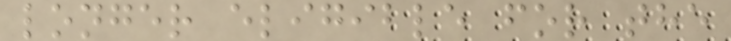longer eligible for the
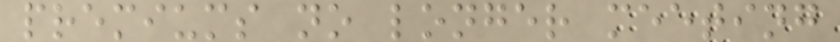premiums no longer meeting
